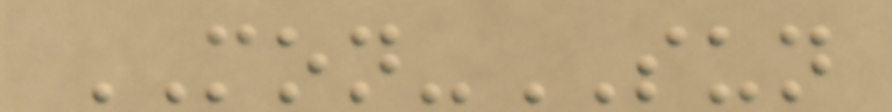MON-SUN
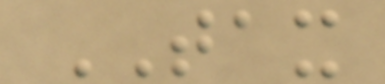TAX
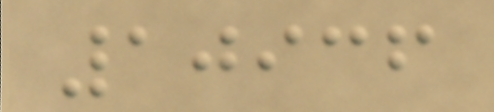10936
